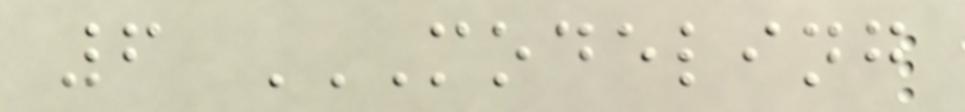6 MODELING
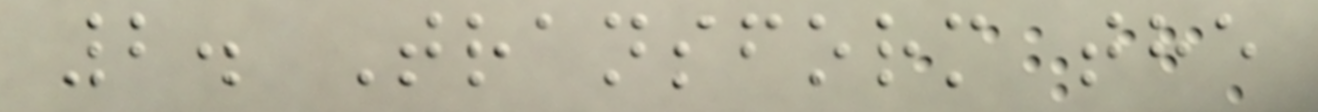2. Transform the
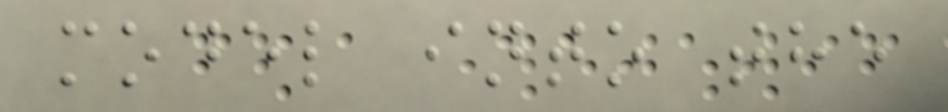model into the
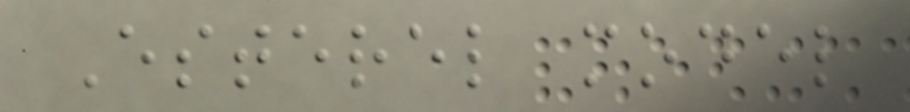Esterel model
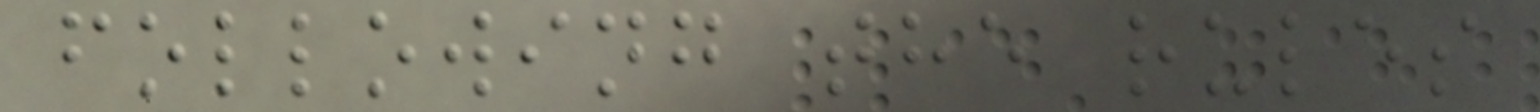following the rules
